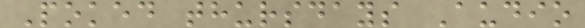Poked thursdays Audio
